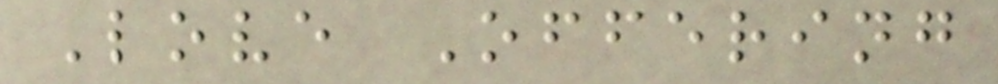Love Offering
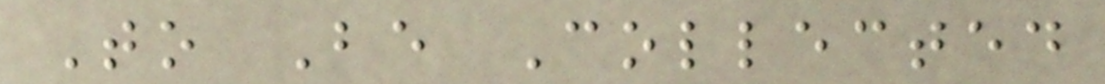To Be Collected
